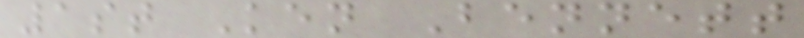1st Ken Bennett
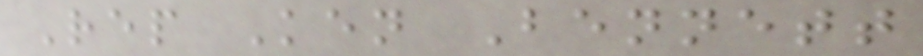Rep Ken Bennett
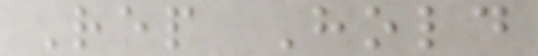Rep Hold
